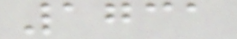1731
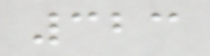323
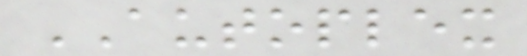AUTOPLEX
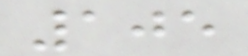105
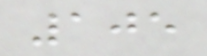105
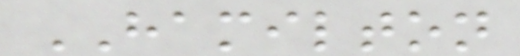HAMILTON
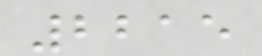2215
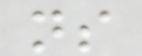ns
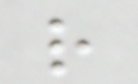r
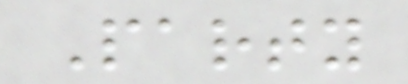Party
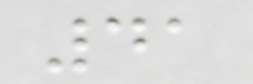41
